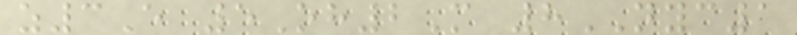z3E 5Oh2M 8NYC1
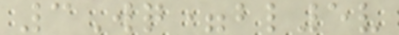3Wq=bl5v
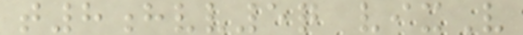t8hvv5q vixV
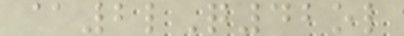@2lQ42ol
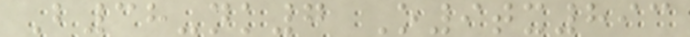B38-nk7 O9tx893
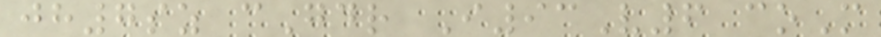jh7sz cGdr I93V6 coM
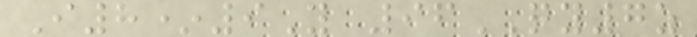I8*9Y 96QY7z
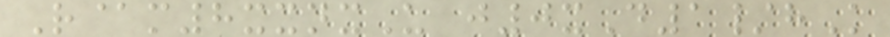R@m8xxnxU j0xD1/hK
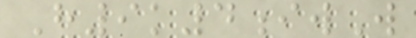H9k4iwW
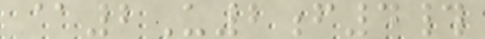@2U2f4#
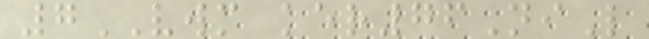7VWM ker76NiL
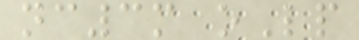nc3m oLp
